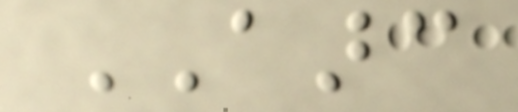AARC
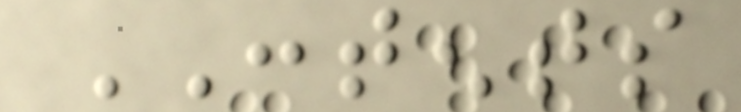CONTENTS
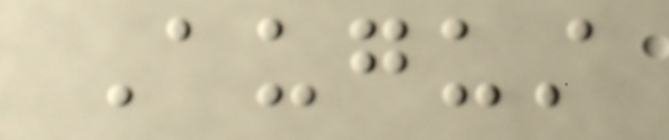August
